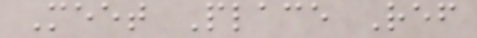Meet Place Ref
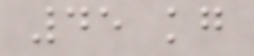45 kg
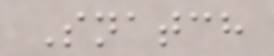Snatch
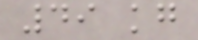49 kg
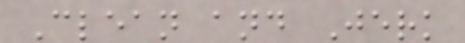Clean and Jerk
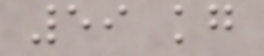59 kg
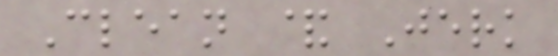Clean & Jerk
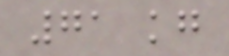71 kg
